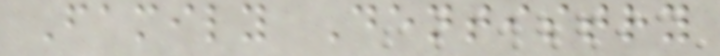Family Dentistry
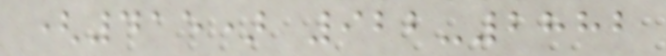(415) 922-2882
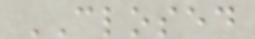CLOSED
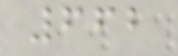662
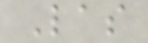Las
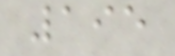195
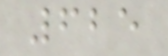625
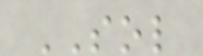SOL
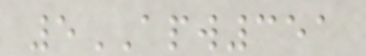5APW351
